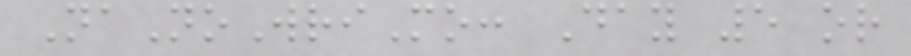NaNoWriMo: Day 5 or
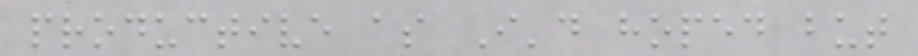productive as I'd hoped but
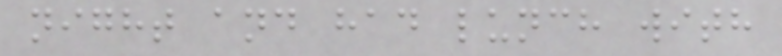night and had lunch with
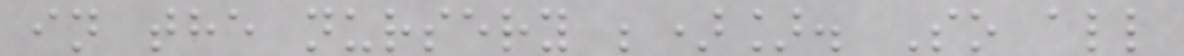in the nursery ;)]. So all
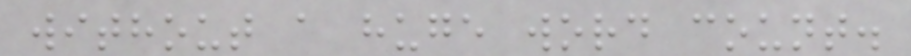without a huge word count.
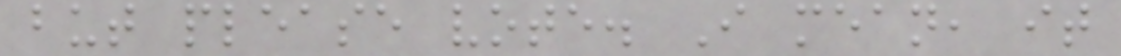but please vote. I mean, it
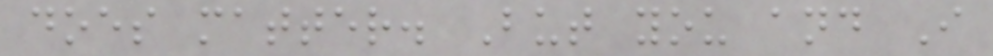does matter. But you and I
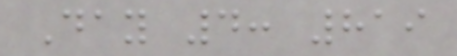Day 4: 819
